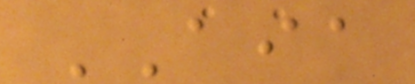AIA
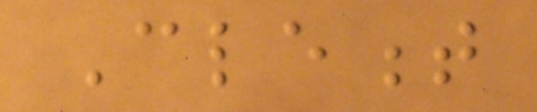Clement
